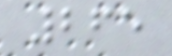265
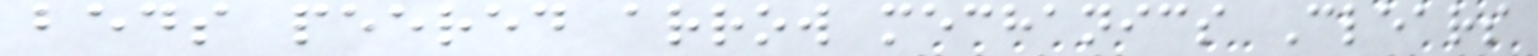beds peered arrow mechanics Clears
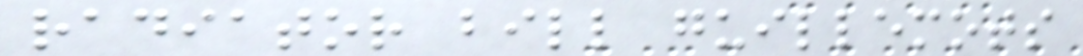radiator bill guillemots
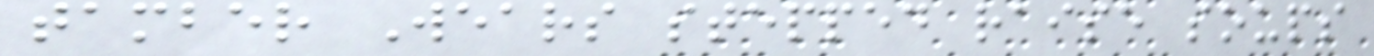tamber Wears stepped raise soups
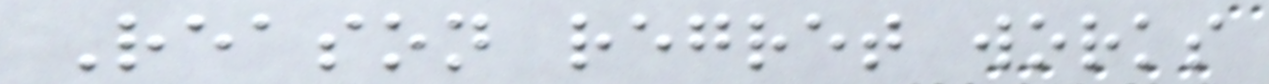Reason regret works
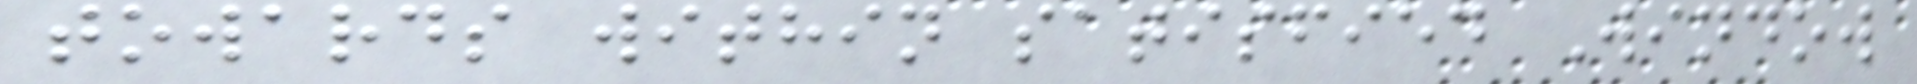towards within satisfied Window
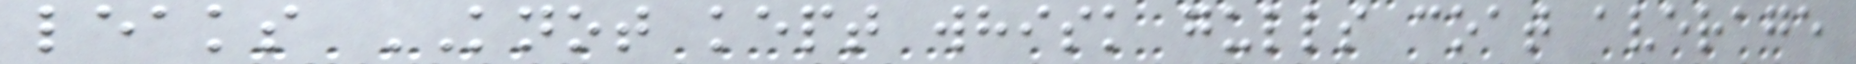leaks KNOT kept whisk gulls coat average
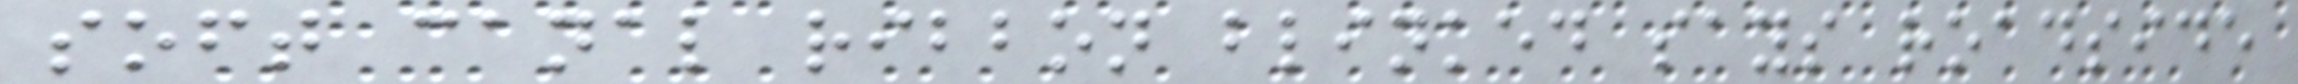soft canal ribbon blinked says roadside
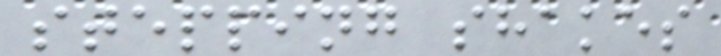stepping shakes
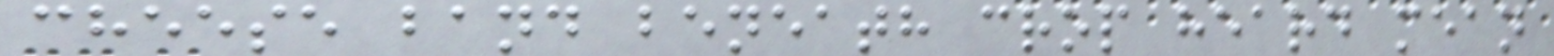cheese band beneath crop heard mean
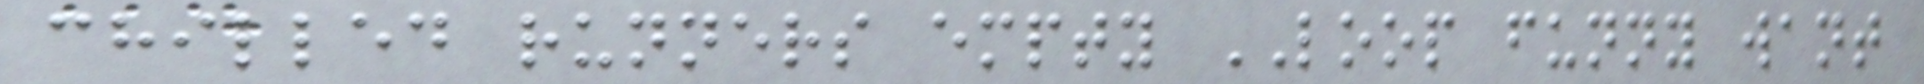chilled runners empty LOOP funny want
